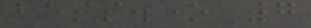bess.one 7
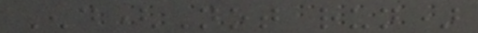End(Not run)
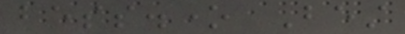bess.one Best
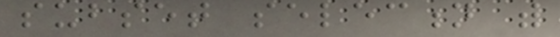subset selection with
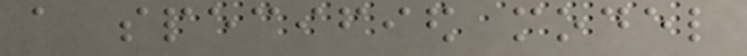a specified model
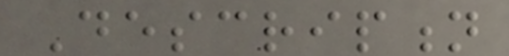Description
